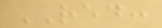RED:
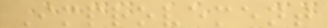Improvement
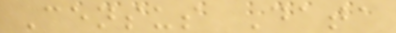Census Data
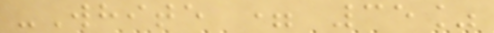-White = 35%
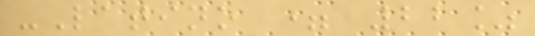-Latino = 22%
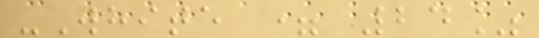-White = 24%
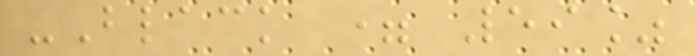-Black = 59%
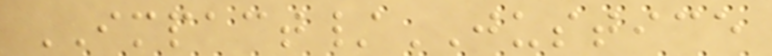IMPACT/JUSTICE
